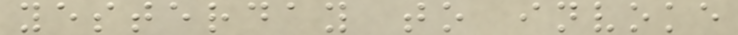yesterday to invoke
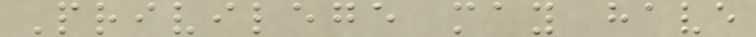Privilege may have
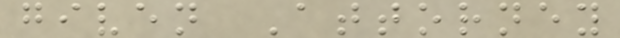given Attorney
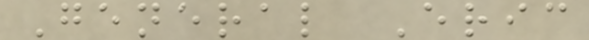General Eric
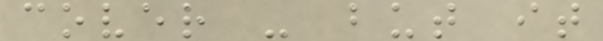cover - but it
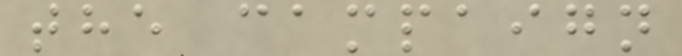the campaign
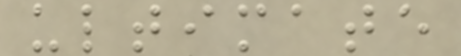ultimate
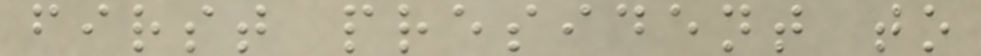first president to
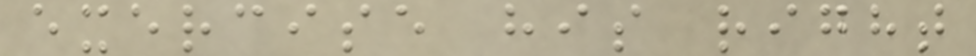exercise his right
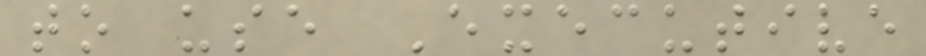to use Executive
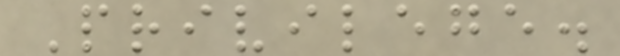Privilege.
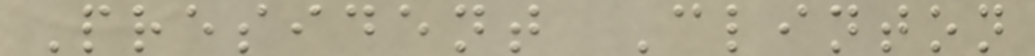President Clinton
